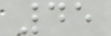45
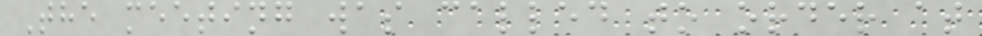The meeting was called to order at
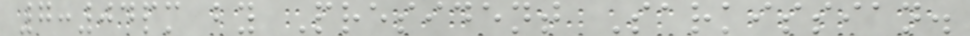7:04pm by President Sarkissian.
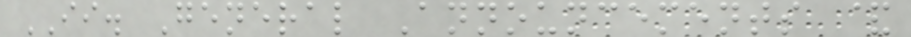II. General Announcements &
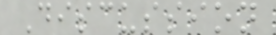Discussion
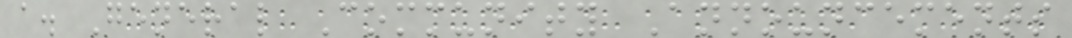a. General Community Announcements
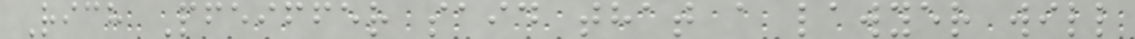Rich Pfeiffer said that a lawyer will
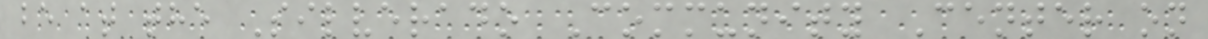be at the Silverado Community Center on
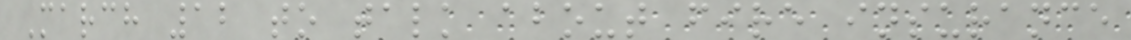March 12 to talk about fire insurance
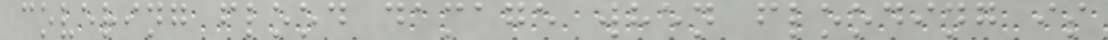covering flood damage when flooding is
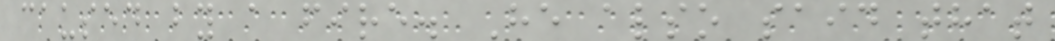caused by a fire. He also said that
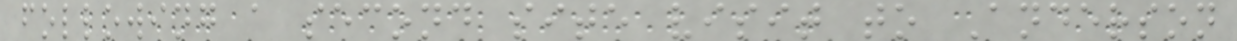following a second site visit to Anderson
